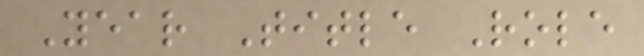Year Title Role
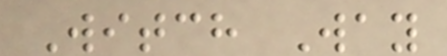Witch Way
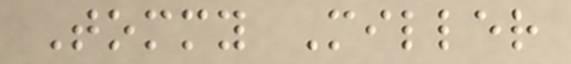Tommy Miller
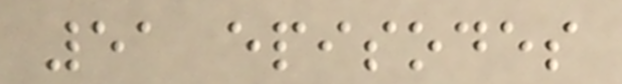51 episodes
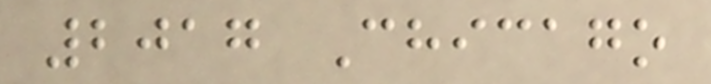2017 Chicago
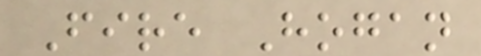Fire Hogan
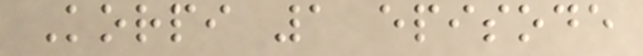Korpi 1 episode
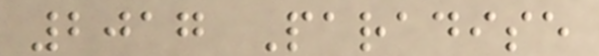2017 Paradise
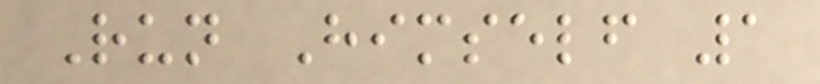Run Himself 1
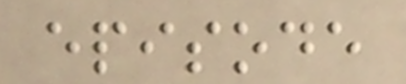episode
